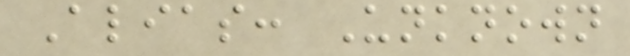Alias: Unknown
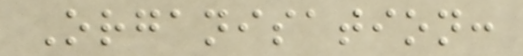Organisation:
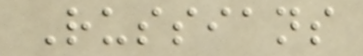Russians
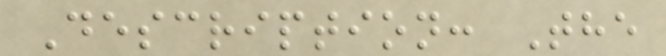Description: The
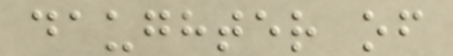daughter of
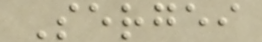Sergei
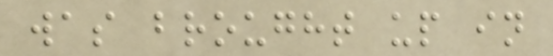was brought up in
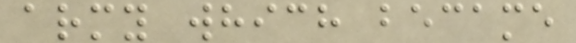army which became
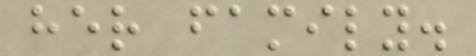her family.
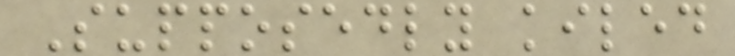Supposedly kiled
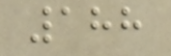188
